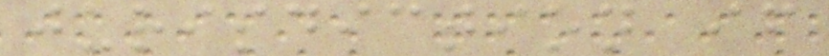jurisdiction if
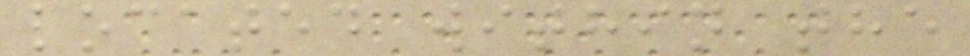located within the
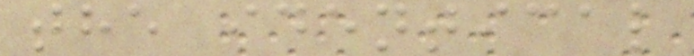the identical
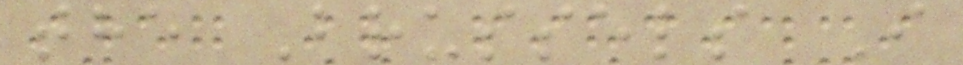the Brussels I
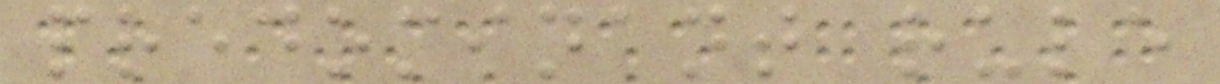predominant rule
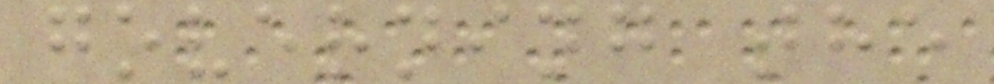governing the
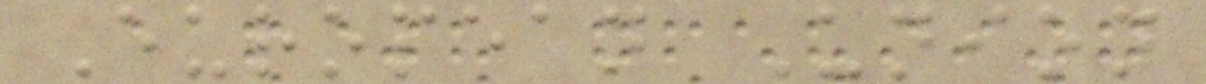European Union
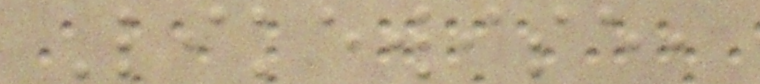Likewise,
